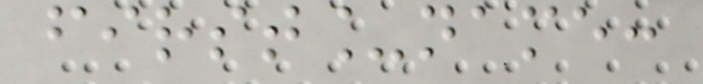first_name:
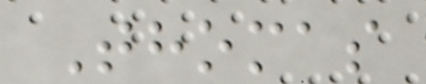Thomas
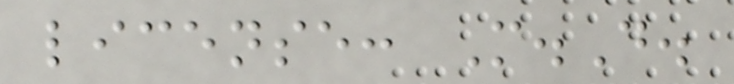license: M.D.
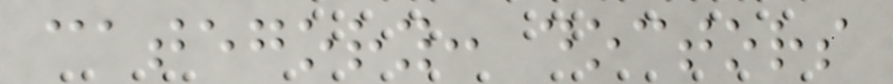category: doctors
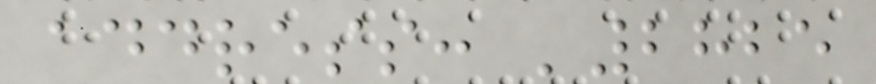address: '2825
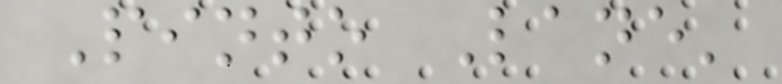Pinto Lane'
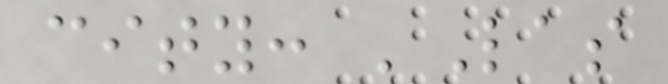city: 'Las
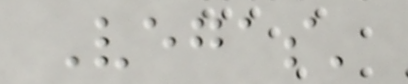Vegas'
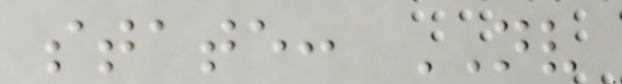state: NV
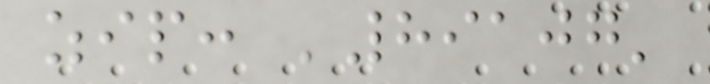zip: '89107'
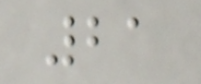21
